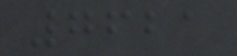7621
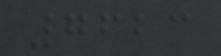7623
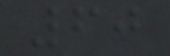60
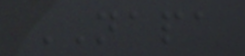NAPA
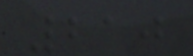210
